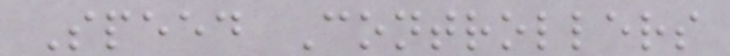Speed Controllers
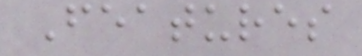Features
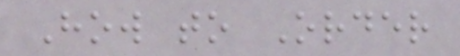How to Order
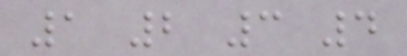1 2 3 4
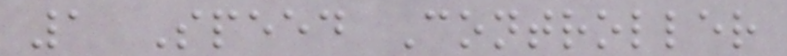1 Speed Controller
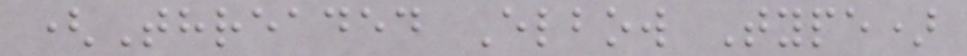(Threaded Elbow Type)
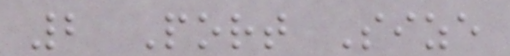2 Port Size
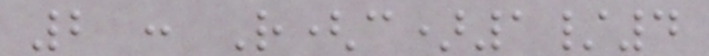2 : R(c)1/4
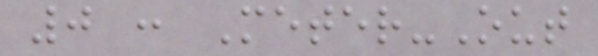0 : Meter-Out
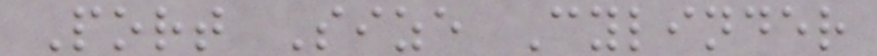Port Size Cylinder
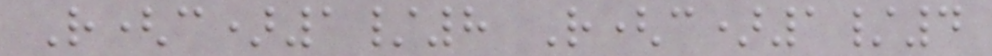R(c)1/8 R(c)1/4
